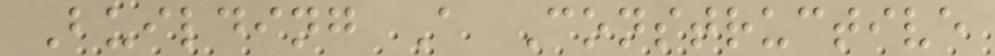Building A Constructive
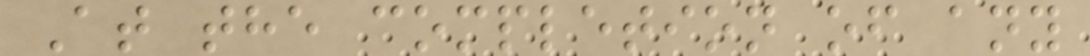At the completion of any
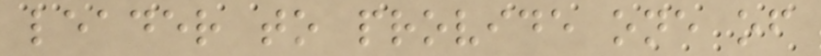leader to provide one of
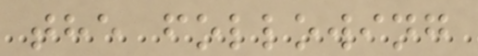the following
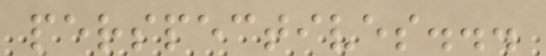perspectives...
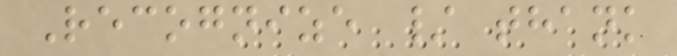Recognize / thank
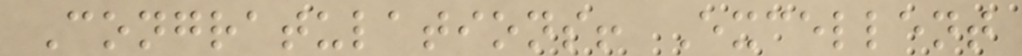Congratulations! Excellent
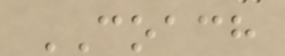COACH
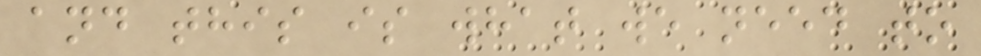and this is what we need to
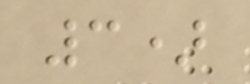3)
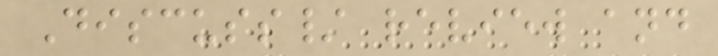Discuss/ review and
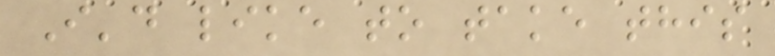I'd like to take this
